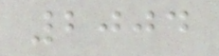2004
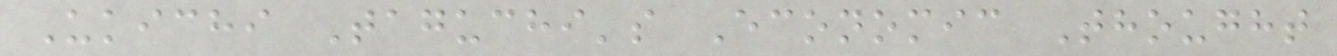Ukichi Taguchi's Economic Thought
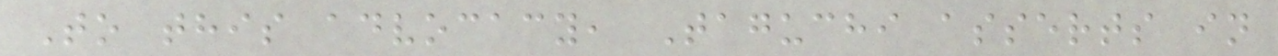To this advocacy, Taguchi asserts in
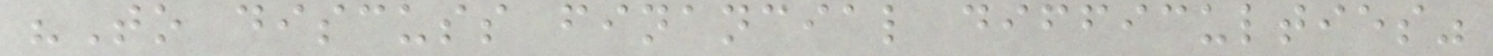"To discuss financial difficulties"
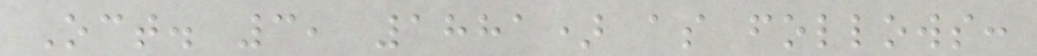Oct. 3, 1881) as follows:
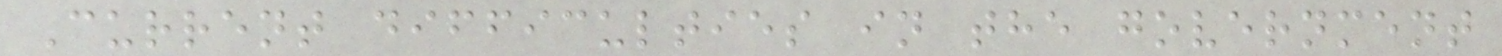Current difficulties in the government
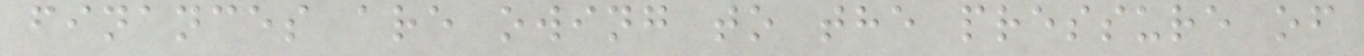finances are owing to the pressure of
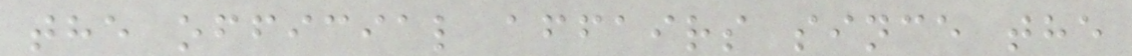the official affairs since the
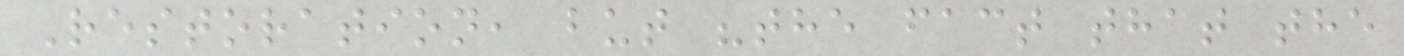Restoration, but "the fact that the
